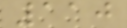110
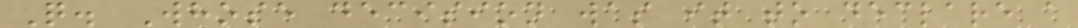Q. Whose decision was it to declare a
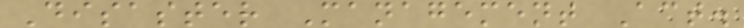Disaster Management Act.
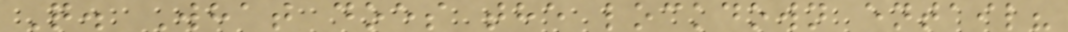Q. What does the lockdown entail?
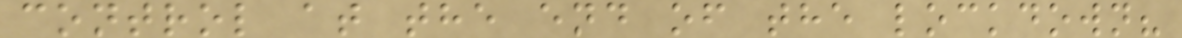control at the end of the lockdown?
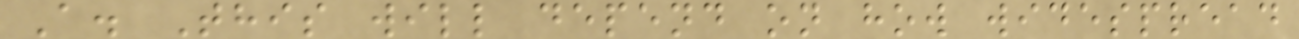A. This will depend on how widespread
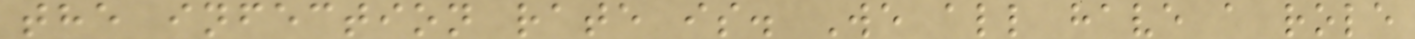the infection rate is. We all have a role
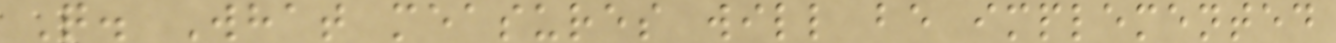Q. What measures will be implemented
